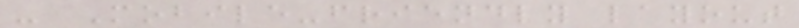- Mobile-friendly layout
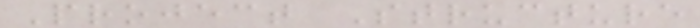Project Structure
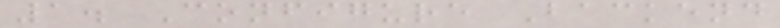1. Configure Backend
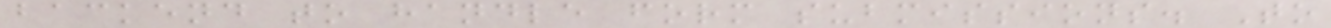backend to handle form submissions. To
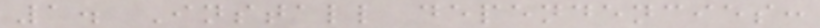1. Install dependencies:
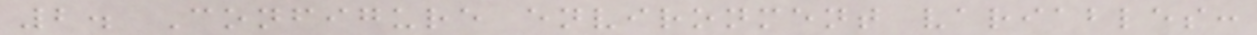2. Configure environment variables:
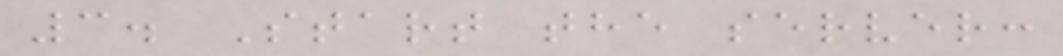3. Start the server:
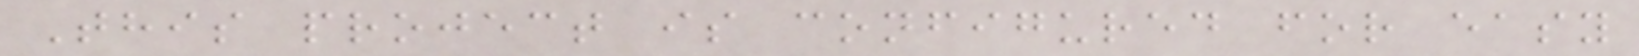This project is configured for easy
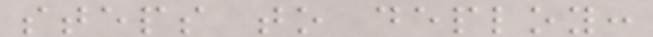steps to deploy:
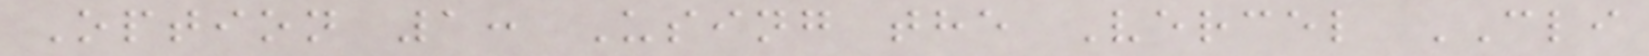Option 1: Using the Vercel CLI
